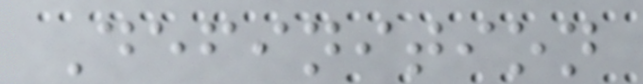Definition
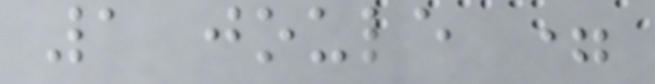1 joule =
